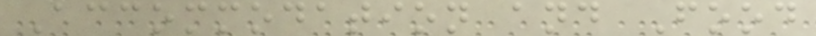Accommodation and Food
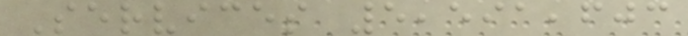Services 5,591,603
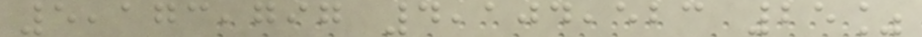5,173,797 4,104,523 25%
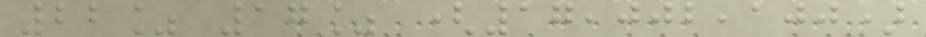22% 17% (17,002,100)
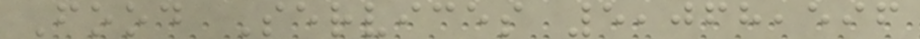Food Services 5,068,596
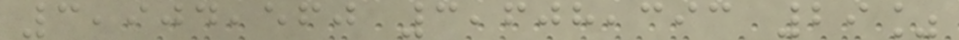3,904,560 3,608,393 29%
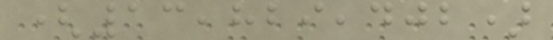(13,829,402)
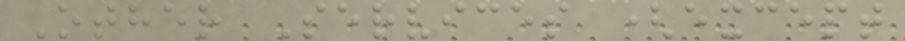Other Services (except
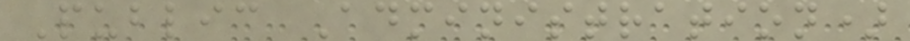Public Administration)
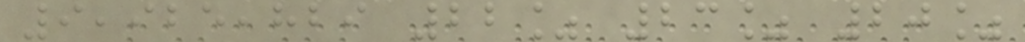9,925,829 22% 23% 20%
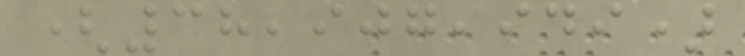(38,907,949)
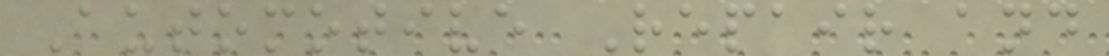Automotive Repair and
